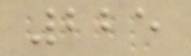225
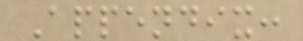Appendix:
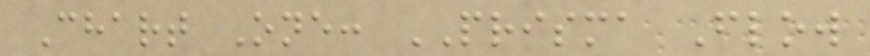Chart One: PRISMA Flow
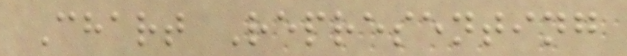Chart Representing
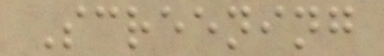Screening
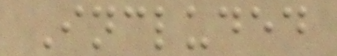Included
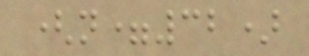(n=32)
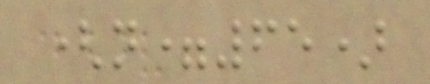(n=65)
